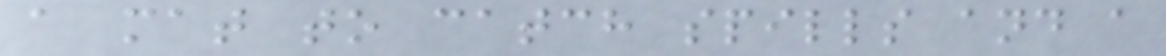a mat to catch spills and a
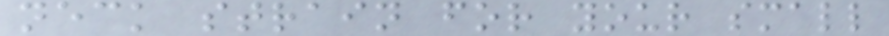neck strain for your small
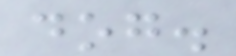dog.
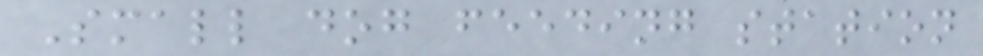Small dog feeding station
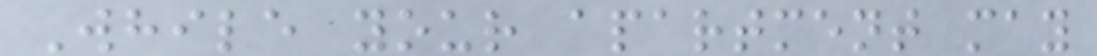While your apartment may
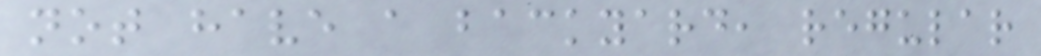not have a backyard, regular
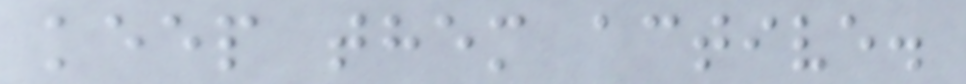keep them active.
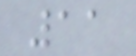11
